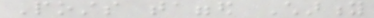Posts tagged Charity
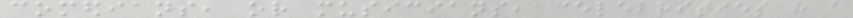comedians, or musicians, celebrities have a
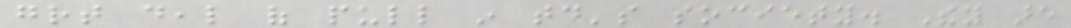great deal of pull in today's society. They are
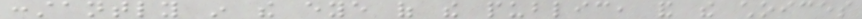constantly in the eye of the public, and the choices
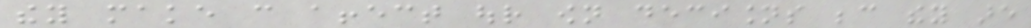they make can affect our own decisions because they are
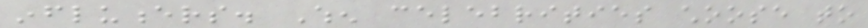influencers. When celebrities choose to
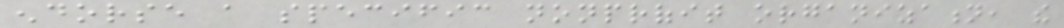endorse a specific nonprofit organization, the
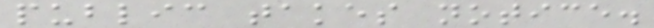public takes notice.
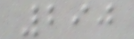290
